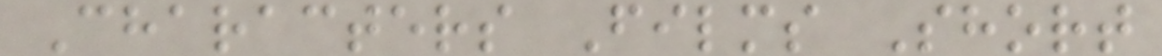Characters Films Short
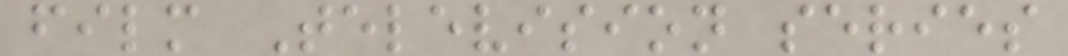film Television series
